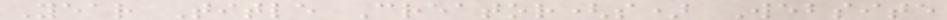Year Title Creator(s) Website
